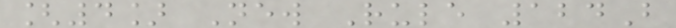[4] New Rule 124B
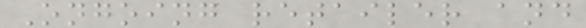Ongoing retailer and
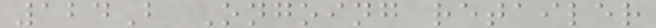124B Ongoing retailer
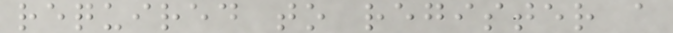required to register a
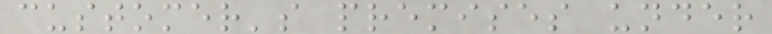customer's premises under
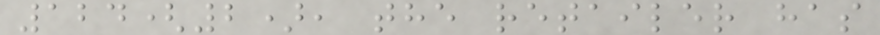124(2), the retailer has
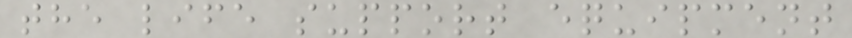the life support equipment
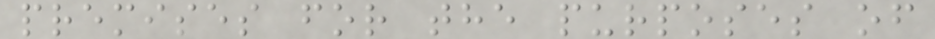premises for the purposes of
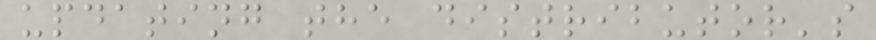updating the distributor's
